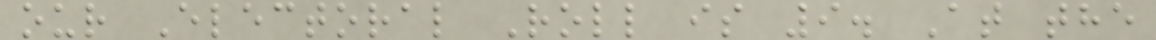our Electoral Roll is 9. At the
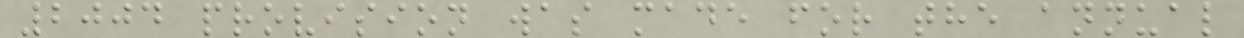2004 provision was made for the annual
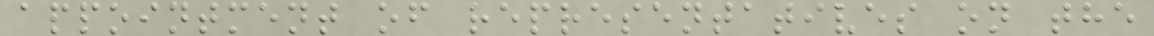appointment of representatives on the
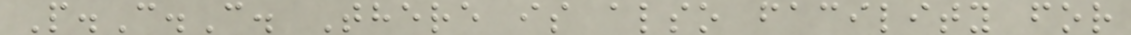P.C.C. There is also facility for
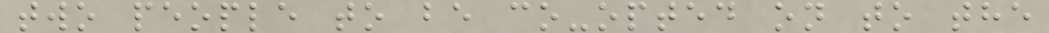two people to be co-opted on to the
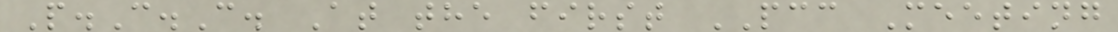P.C.C. At the first PCC Meeting
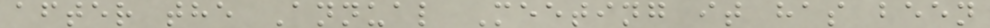after the Annual Meeting it has been
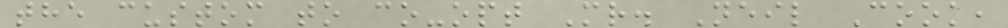the custom to co-opt Mr. Neil Cook,
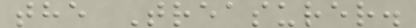the Treasurer.
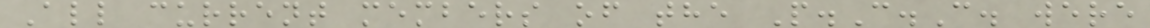All current members of the P.C.C. were
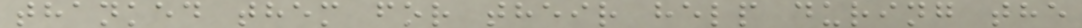thanked them for their help during the
